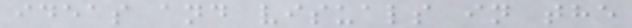ideas and visuals in the
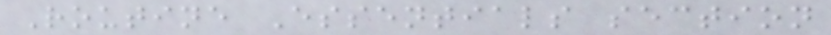Routine Essentials section
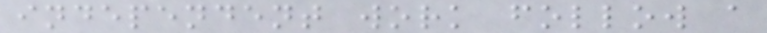independent work follow a
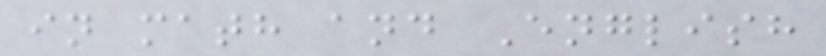in math and English
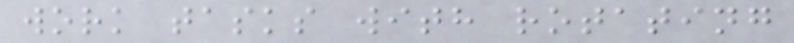work tasks with rotating
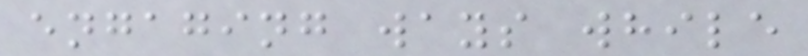engaging ways while
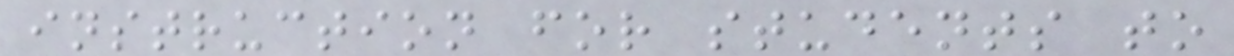instruction for students to
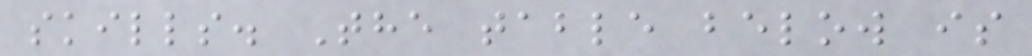skills. The table below is
